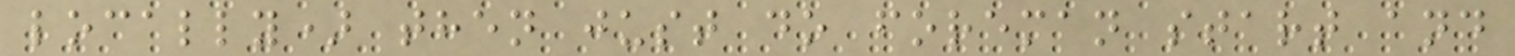locally) then just do foreman start and
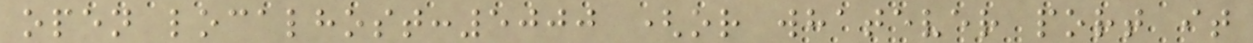open localhost:5000 (or whatever port it
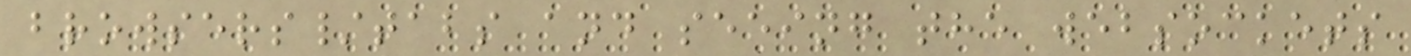browsers/tabs and seeing the websockets
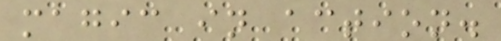magic in action.
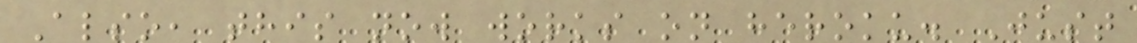Also, this now works on heroku. Just
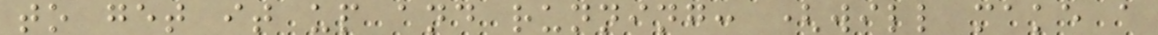to get it up and running: (will make a
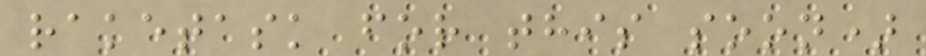raketask for this soon)
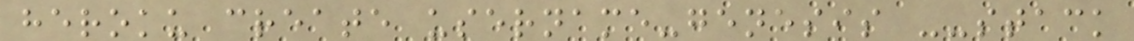heroku create username-genesis --stack
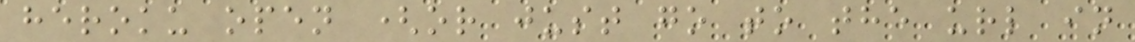heroku open (or just go to the url in
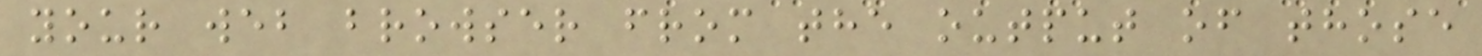your web browser from the output of those
